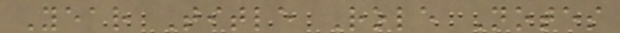Year Title Role Notes
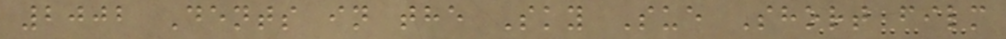2002 Dents in the Sky Sue Short film
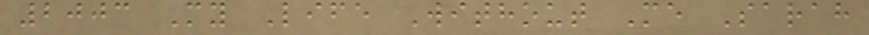2003 My Life Without Me Sarah
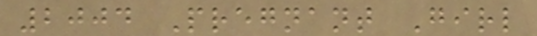2004 Pregnant Girl
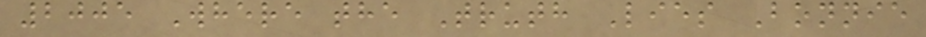2005 Where the Truth Lies Bonnie
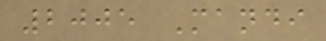2005 Mandi
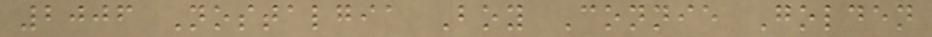2006 Nostalgia Boy Connie Golden
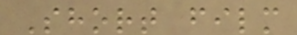Short film
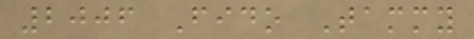2006 Fido Tammy
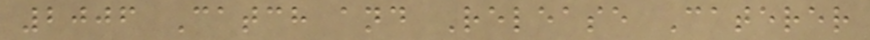2006 Catch and Release Caterer
